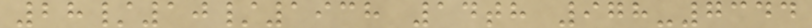28/10/1938 14th 978-7344
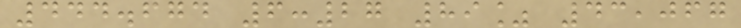444.674 6:27 89% 43,067
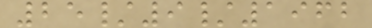25/9/1962
